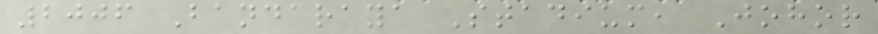2006 Bandaraya Stadium, Johor
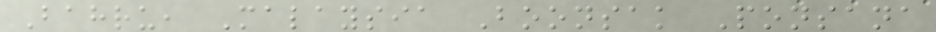Bahru, Malaysia Boonsak Ponsana
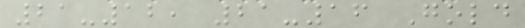21-12, 21-16 Gold
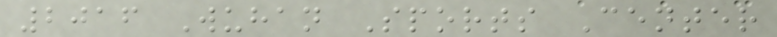2016 Wuhan Sports Center
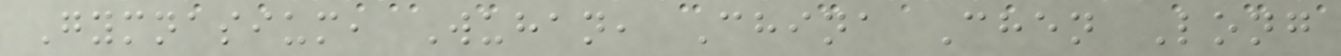Gymnasium, Wuhan, China Chen Long
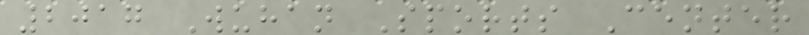2017 Wuhan Sports Center
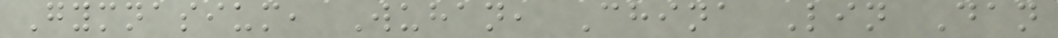Gymnasium, Wuhan, China Lin Dan
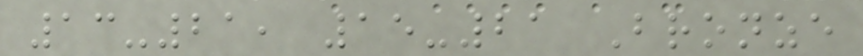13-21, 15-21 Bronze
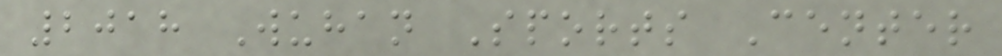2018 Wuhan Sports Center
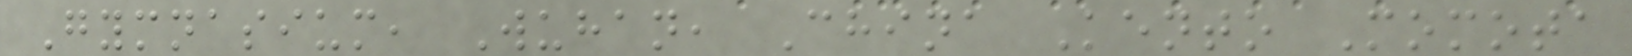Gymnasium, Wuhan, China Kento Momota
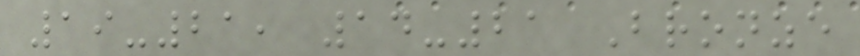19-21, 14-21 Bronze
